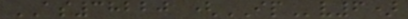AS38220 (IPv6)
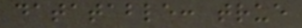datatable: true
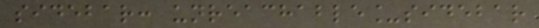sidebar: unreachable_sidebar
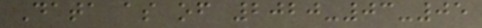Data as of 2020-03-05
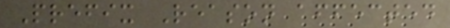Prefix Reason affected
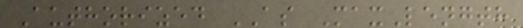Authorized AS MaxLength
